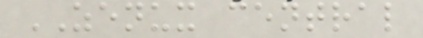ZENUX central
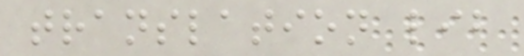translation lib
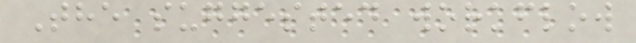The suggested workflow
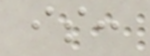is:
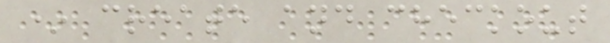* create and checkout
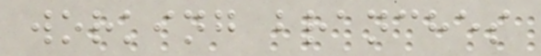working branches
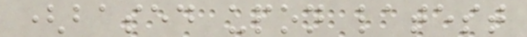(based upon latest
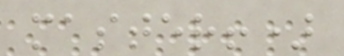master!)
